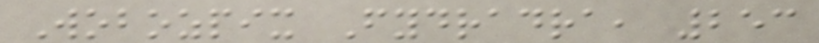Wobozpix Fydradra, 253
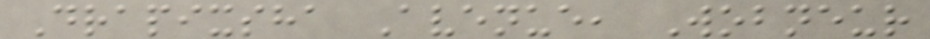Drapixsha Avenue, Wobneur
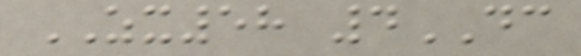ZX58 4DC
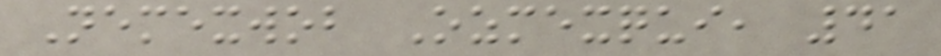Nemexwob Ozmexqui, 41
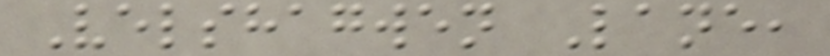Velshagwen Lane,
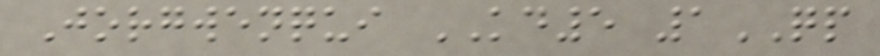Jorgwenqui KD5 1QP
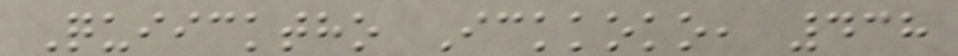Quiicktho Ickkoko, 438
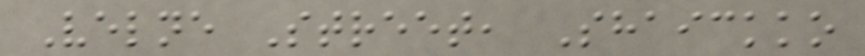Velne Street, Shaickko
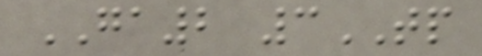GA2 3TP
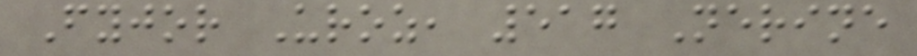Fyjor Uroz, 517 Nerine
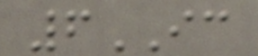6IC
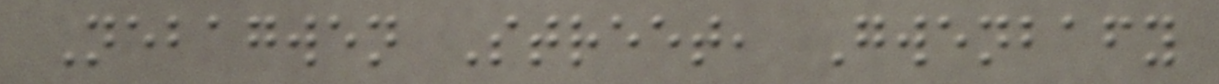Nebagwen Street, Gwenbafy
